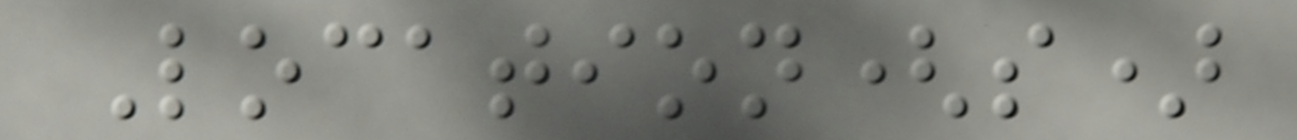Location(s)
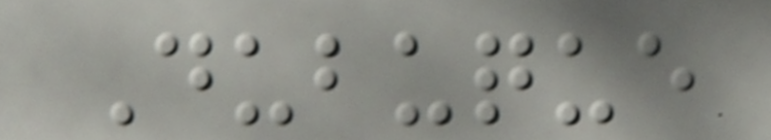Dubuque
